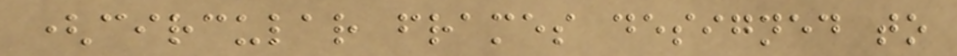(circular frames designed to
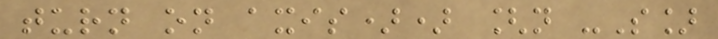turn on axis)) [n -S]
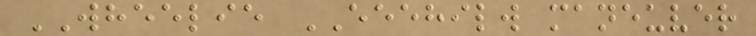WHEELIE EEEHILW maneuver
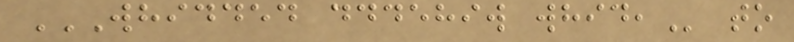WHIDDED DDDEHIW WHID, to
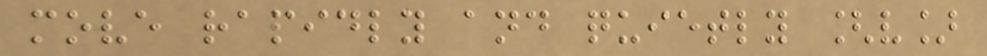move rapidly and quietly [v]
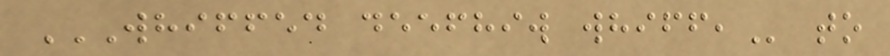WHIFFED DEEFHIW WHIFF, to
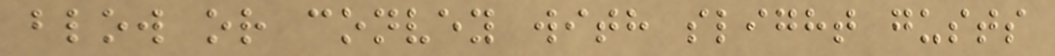blow or convey with slight gusts
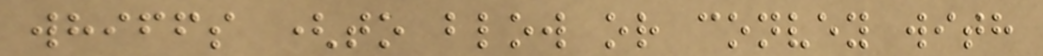whiffs (to blow or convey with
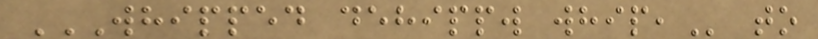WHIPPED DEHIPPW WHIP, to
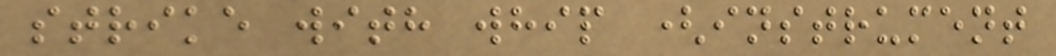strike with whip (instrument
